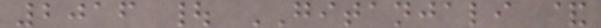2016 | GITANJALI &
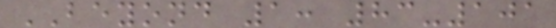BEYOND 1: 83-101
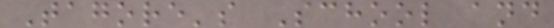Tagore's School and
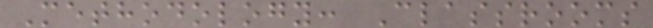Methodology: Classrooms
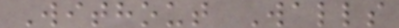Without Walls
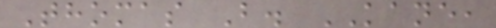Thomas B. KANE,
